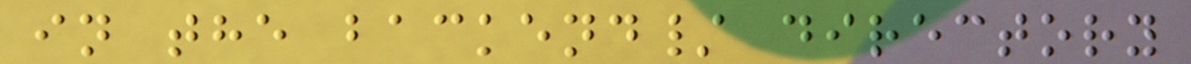in the backend/ directory
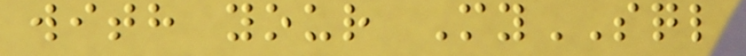with your MySQL
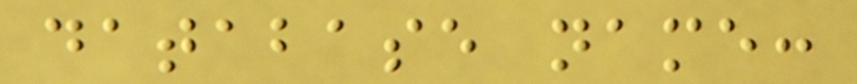database name:
